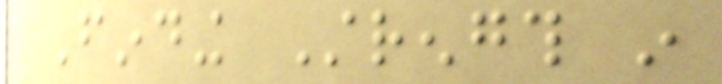Finding Strength in
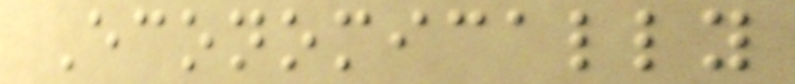Economically
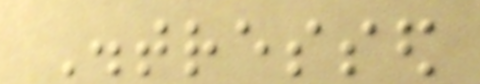Distressed
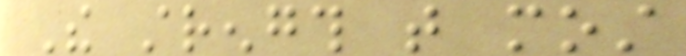The strength that most
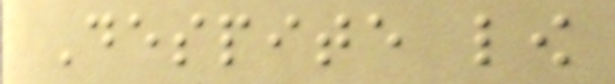Despite low
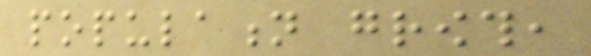population growth,
